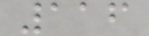116
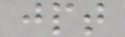jpt
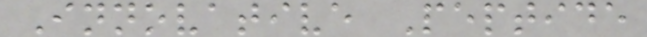Innovative Peptide
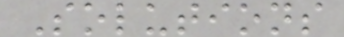Solutions
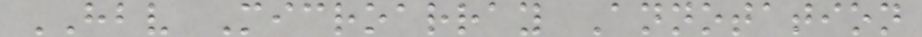HBV Microarray Annotation
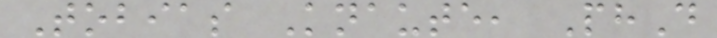Tobias Knaute, PhD
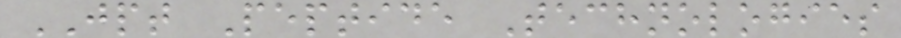JPT Peptide Technologies
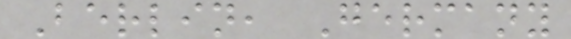Berlin, Germany
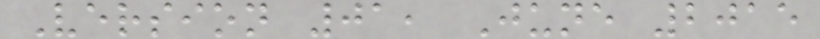Version 01, June 2015
